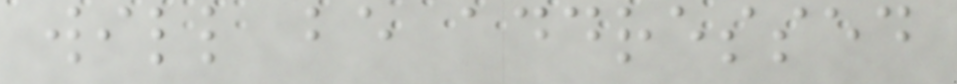will be addressed
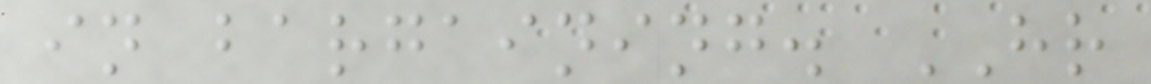in bargaining. HR
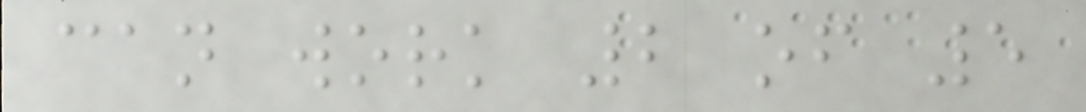can work 2 of 5
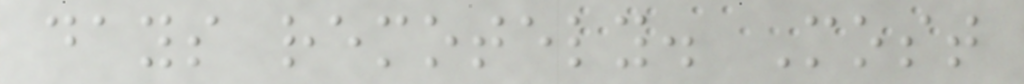days remotely. Most
